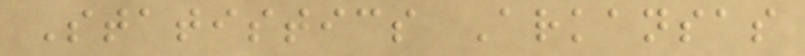Statistics Arkansas
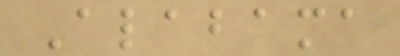Alabama
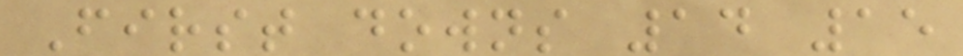First downs 14 15
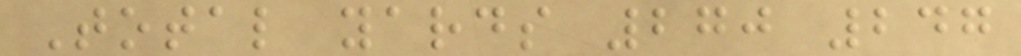Total yards 270 247
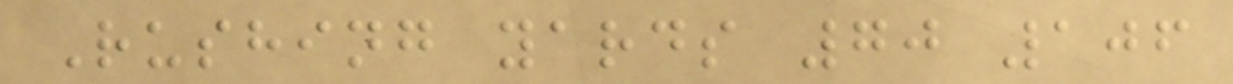Rushing yards 70 106
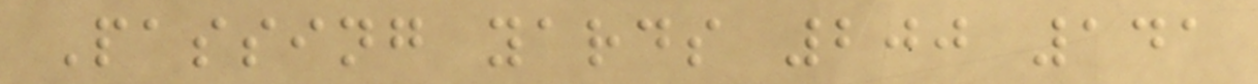Passing yards 200 141
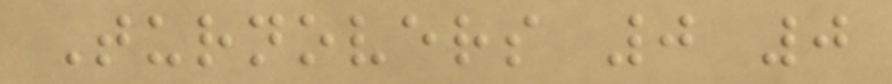Turnovers 0 0
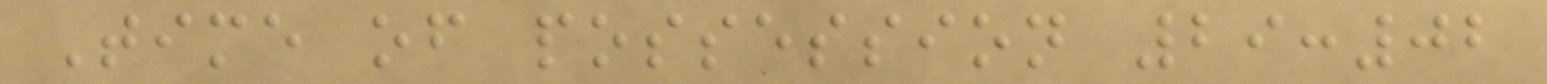Time of possession 29:02
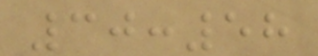30:58
